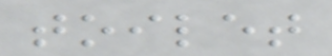toilet
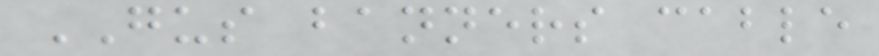GUS banners cable
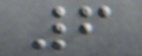6
